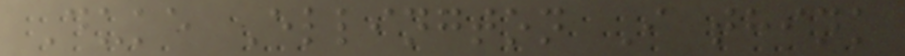Duke Ellington I think
